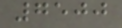7500
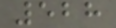528
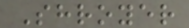Shroyer
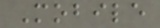Mobile
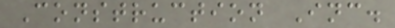Construction Inc.
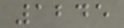1245
